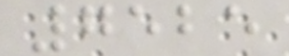7525
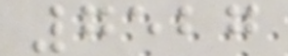7527
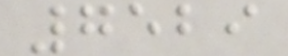7529
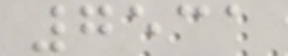7531
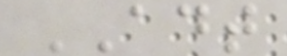ADT
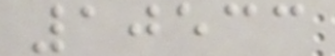10533
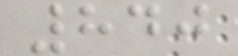840
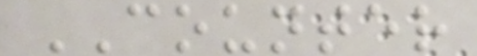COUNTER
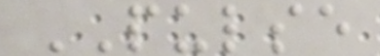PULSE
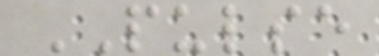PULSE
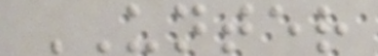UNTER
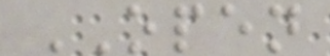OPEN
